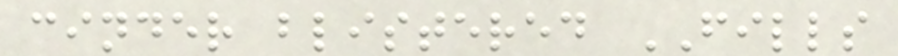cinder blistered FILLS
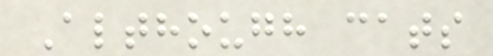Although cats
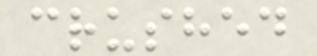crushed
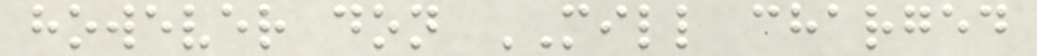however don MILL charged
